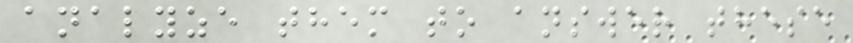analyze them to answer these
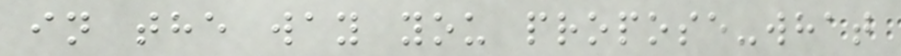in the way you propose-what
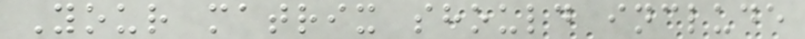Your matrix should include
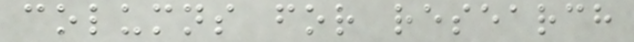columns for research
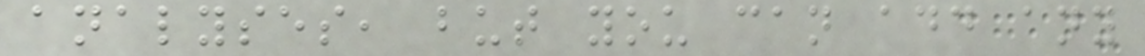analyses, but you can add any
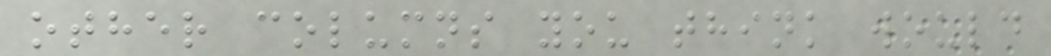other columns you think would
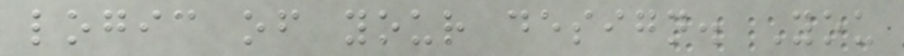logic of your design. You
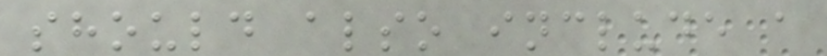should also include a
